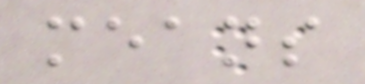means
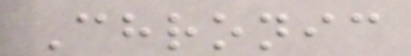Chronic
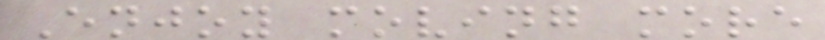Enjoy moving more
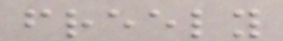freely
